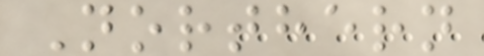Northern
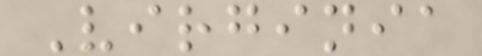Virginia
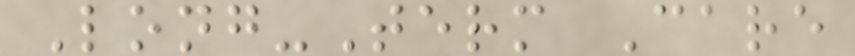Long-Term Care
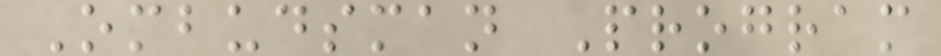Ombudsman Program
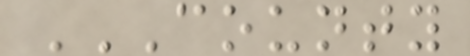COUNTY
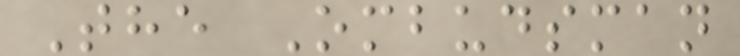The Ombudsman
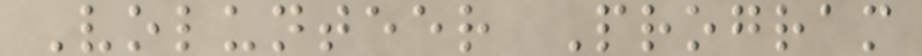Volunteer Program
